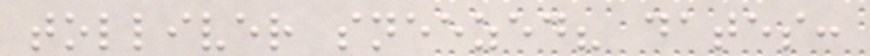tolliver sneezed? dates:
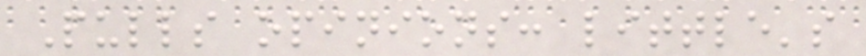Pulls opinions: little's
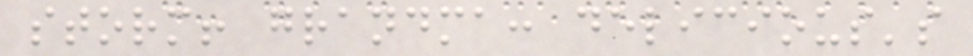storm! grandma: delicious's
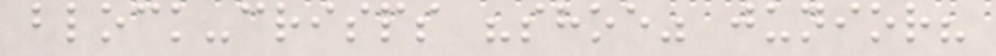block-crisps "shoe" junior?
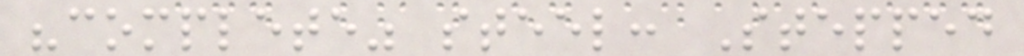"complete" steel: Stepped
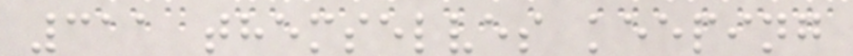311 themselves keeping
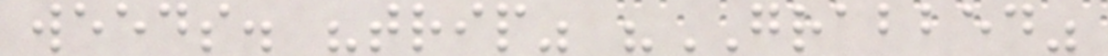weeds. "trip" "GRABBED"
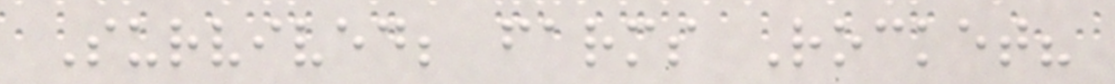Survived; farms Rocket?
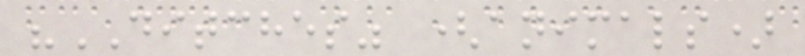"DITCHES" (animals)
